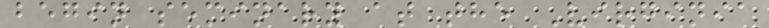begin seminary at the Virginia
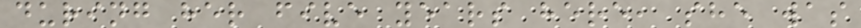during her five years here, she was
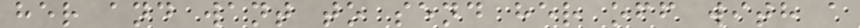her and want to send her off with a
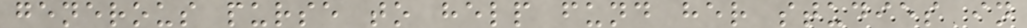generous purse to help fund her studies in
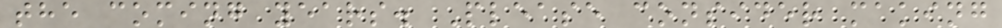the coming years. Please consider making
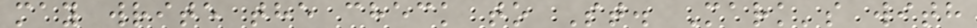may write the check to St. Mark's with
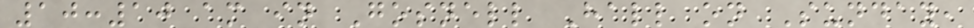10:10 am in Gosnell Hall on Sunday,
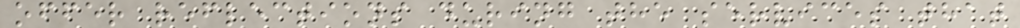offer reflections during the services that
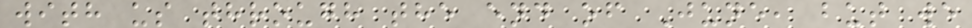with us through the end of June, but we
